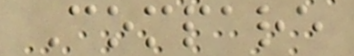Compare
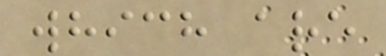which are
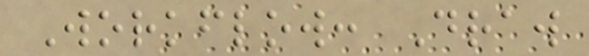Workflow: Draw
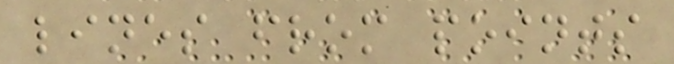lines from points
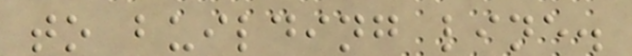to building line.
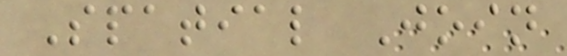Spatial Join
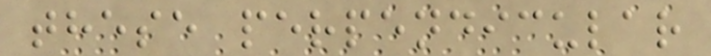these perpendicular
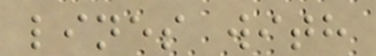lines with
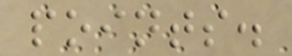points.
